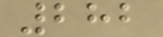282
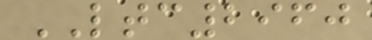LTC2960
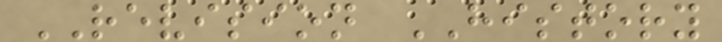REVISION HISTORY
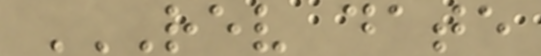REV DATE
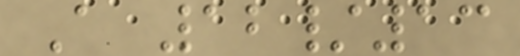A 12/13
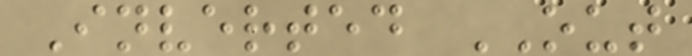Inverted OUT
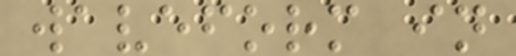waveform in
